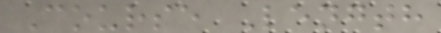Course Length
